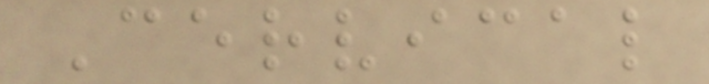Cervical
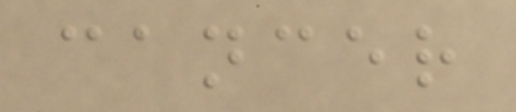cancer
